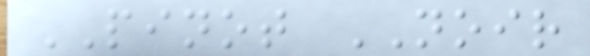PINOT NOIR
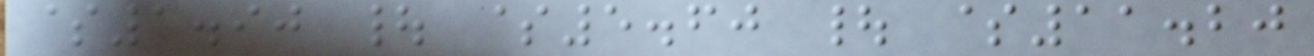$1.90 | $5.60 | $11.20
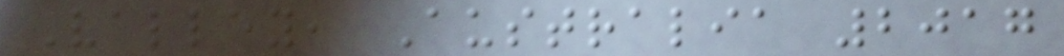Valley, Australia 2017
